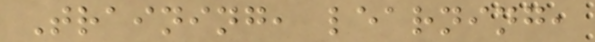Training, learning,
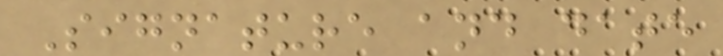Signature and date
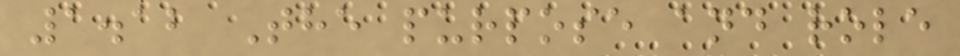1.12 The purpose and role
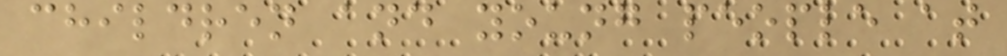children and young people at
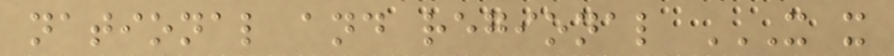national and regional X X
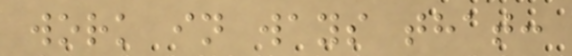work in ways that:
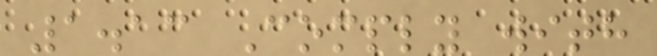1.13 Comply with
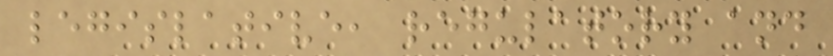legislative, regulatory and
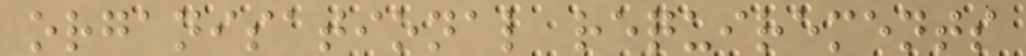organisational requirements
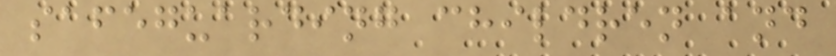safeguarding children and
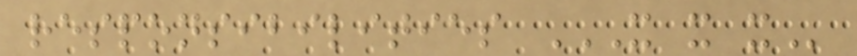responsibilities X X X
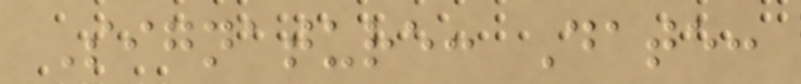Signature: Date:
